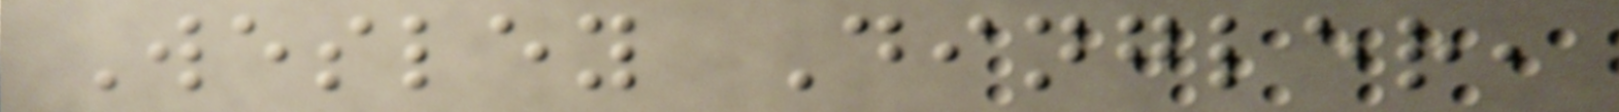Wesley Dingler,
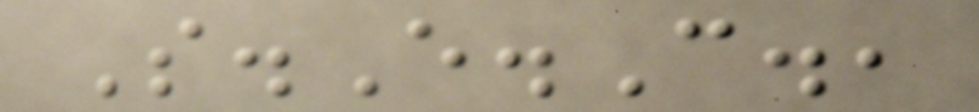S.E.C.,
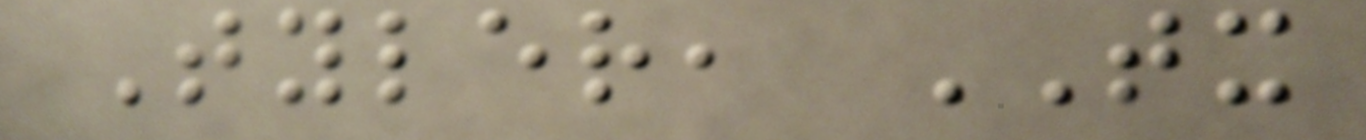Tyler, TX
